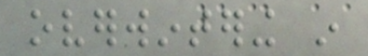overwintering in
